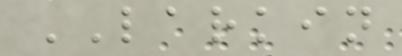LARKIN
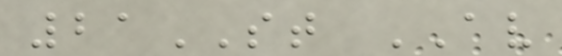21ST AV
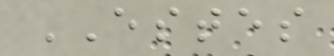ESTES
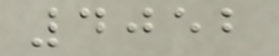4052
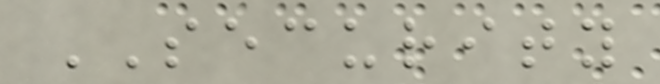SECURITY
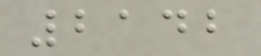2142
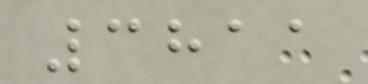3811
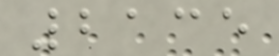2135
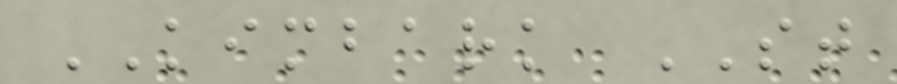KIMBARK ST
